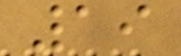19
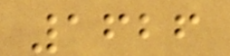1626
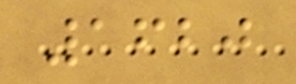1620
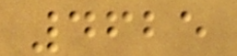4625
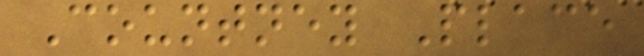Countney Place
